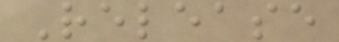Release
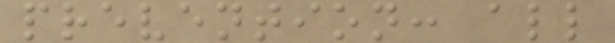prevention: all
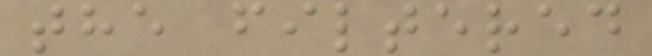the filtered
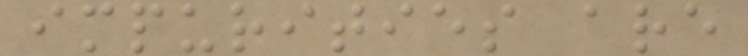impurities are
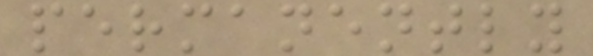permanently
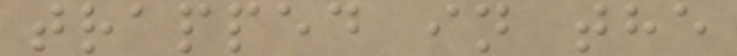trapped in the
